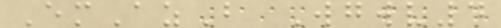EmAzB Wgwv4
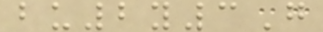bu2y3G
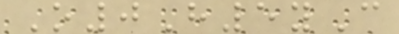O0H5yC
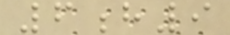6h9
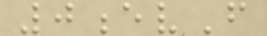0evF
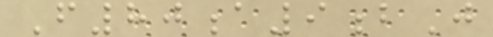F80a9bJ
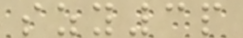szy3p
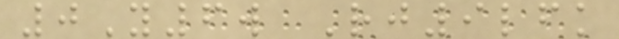0Y6w Rj9lfk
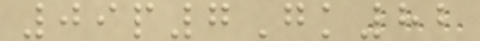09p7Gk82
